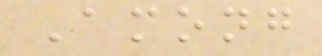Among
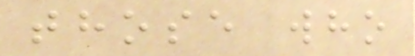those who
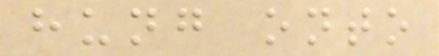hung onto
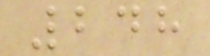248
